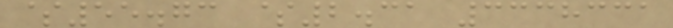$55.73 $2.31 3338331
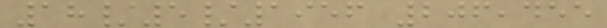18/5/1956 206,455
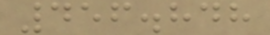456.848
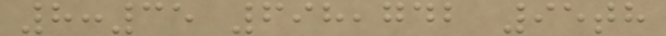8:35 698,742 95th
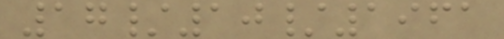17/10/1961
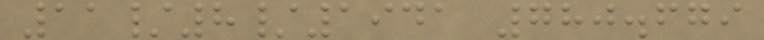11/8/1941 780.679
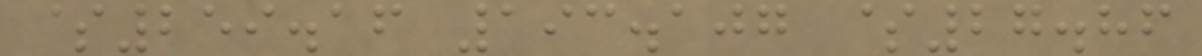$259.16 193.107 $27.86
